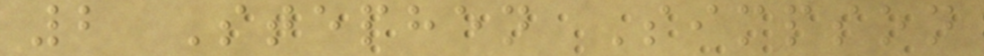2 Stephen Simpson
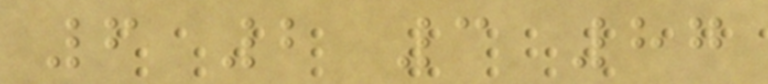6 2 3 87
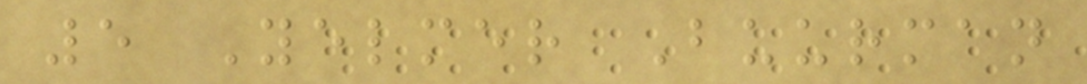5 Yelmer Buurman
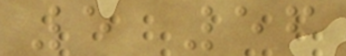5 56
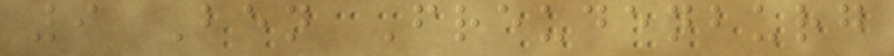9 Ben Freudenburg
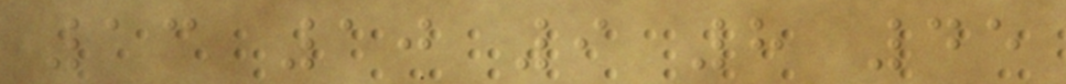13 10 9 8 45
